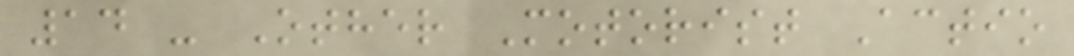14 - Other Motorist Actio
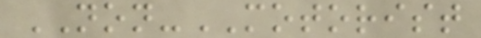NON-MOTORIST
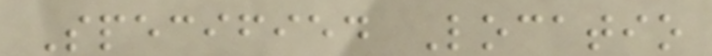Specified Locatio
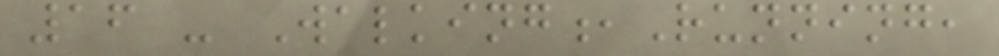16 - Walking,Running,
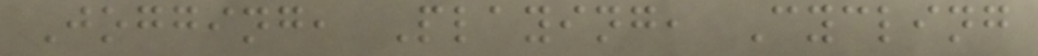Jogging, Playing, Cycling
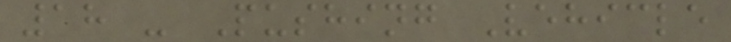18 - Pushing Vehicle
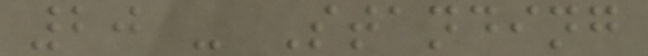20 - Standing
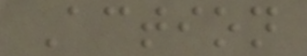Action
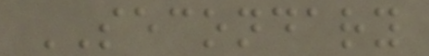SECONDARY
